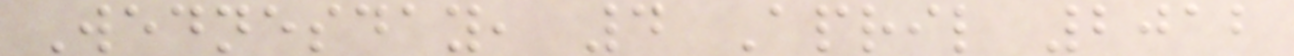Wednesday, 4 April 2012
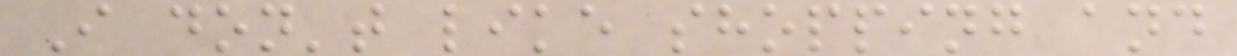I don't like shopping and
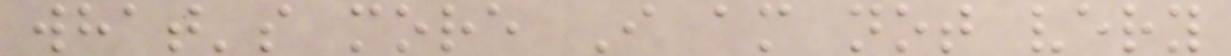what's more I am not very
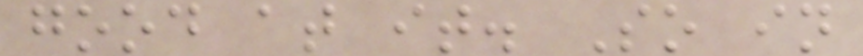good at it. So in
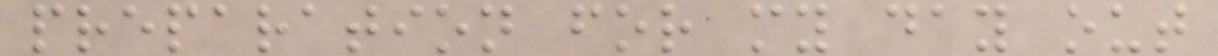preparation for my day out
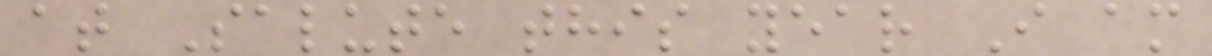at Salute this year I am
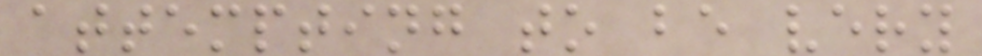attempting to be very
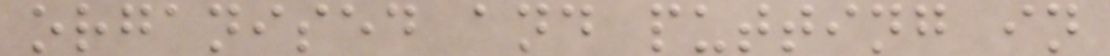organised and putting in
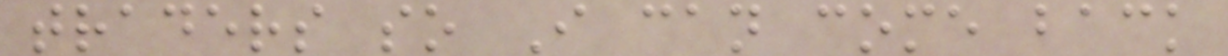traders so I can come back
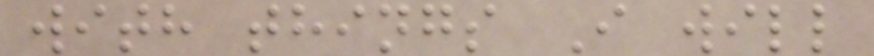with things I will
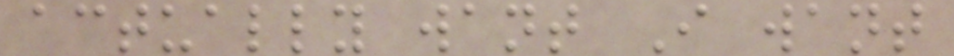actually want I want
